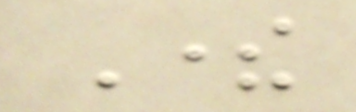There
